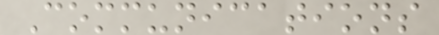Communications
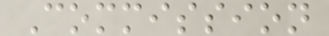Commission
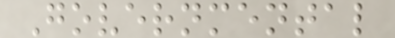Governmental
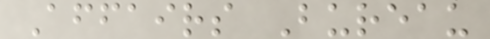Affairs Bureau
